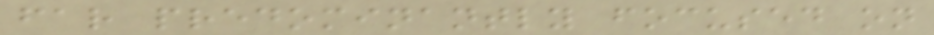far predominantly focused on
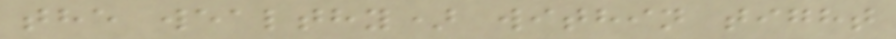the wealthy) within tight
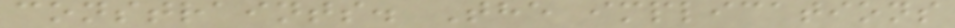constraints. The implications
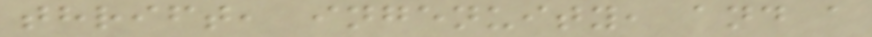thrift, ingenuity, and a
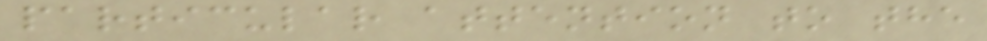particular attention to the
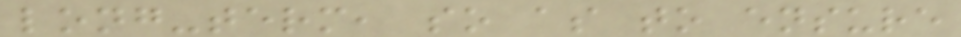long-term, so as to ensure
